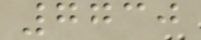7730
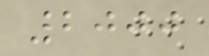2000
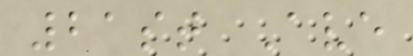21st Ave
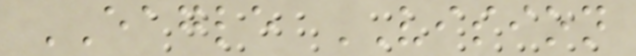EAGLE VISION
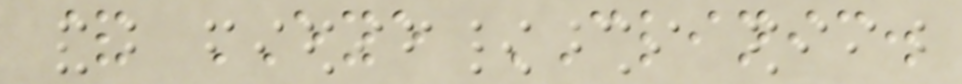& EYE CLINIC.
